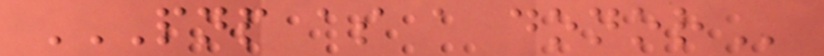PNP AS A DONOR
